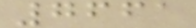7661
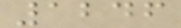1246
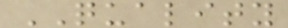QUALITY
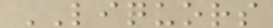LIQUORS
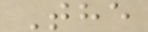The
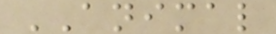ANIMAL
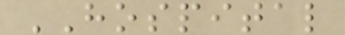HOSPITAL
